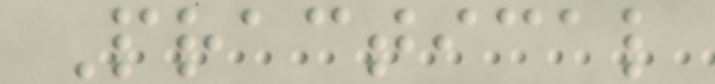Practical
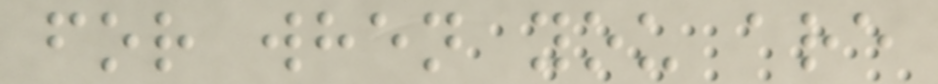for when you are
